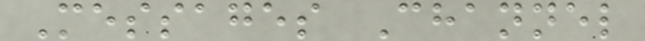Messages Channel
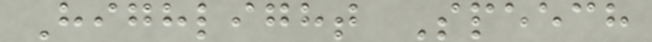Highlight Speech
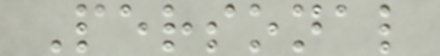Personal
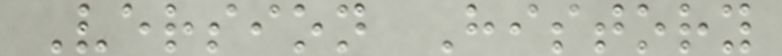Version History
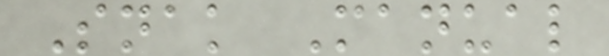Snak Manual
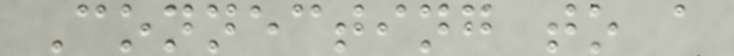Connecting to a
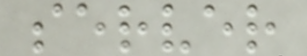server
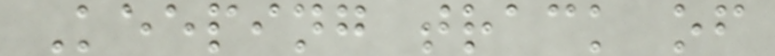Keeping track of
